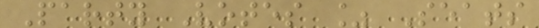Party Votes % Seats
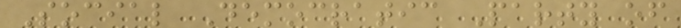Social Democratic Party of
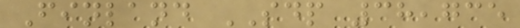Finland SDP 38,735
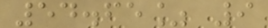54.65% 9
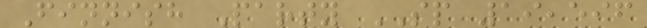Finnish Party SP 19,596
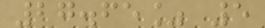27.65% 5
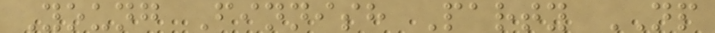Young Finnish Party NP
